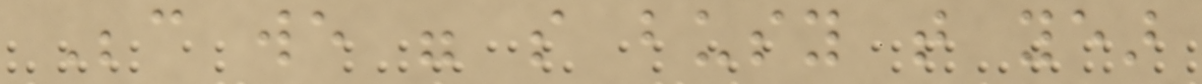Because we were so busy that year
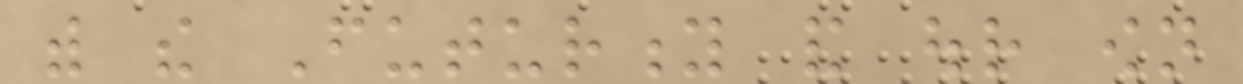with the Futurity and our own
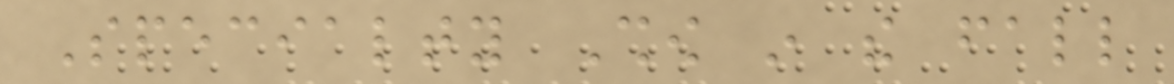Specialty Show in the fall
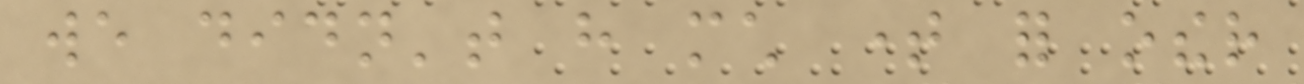we didn't have much time for other
